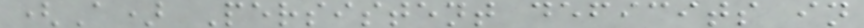(A) Persistent deficits in
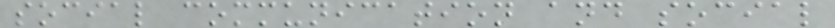social communication and social
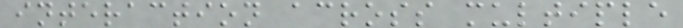interaction across multiple
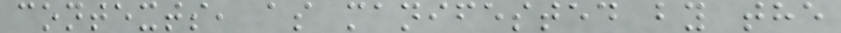contexts, as manifested by the
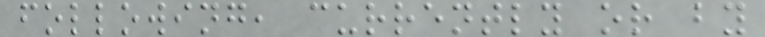following, currently or by
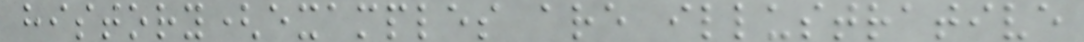history(examples are illustrative
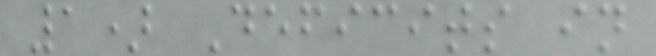1) Deficits in
